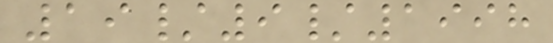19/9/1998
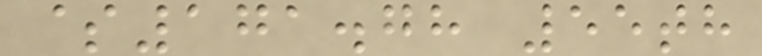$171.78 55th
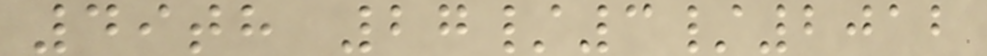49th 27/3/2012
